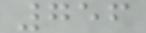756
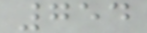754
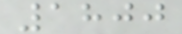1800
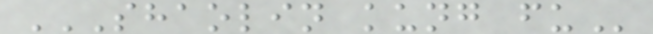SHAOLIN KUNG FU
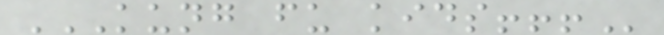KUNG FU KIDS!!!
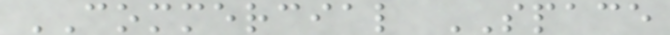COMMERCIAL SPACE
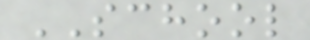SCHOOL
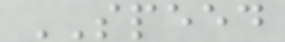SPEED
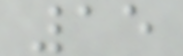15
